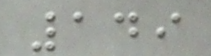149
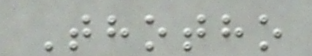Thotho
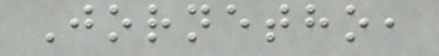Jornetho,
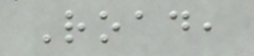Road,
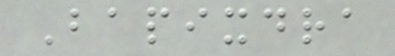Bapixdra
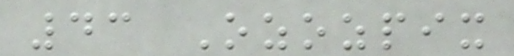43 Ozozpix
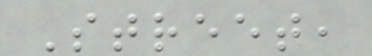Street,
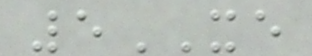5XE
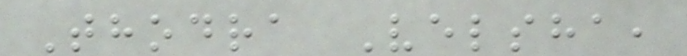Thodra Velsha,
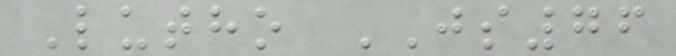Lutho JS76
